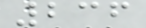236
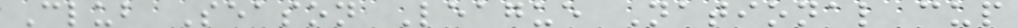Club Season League National cup
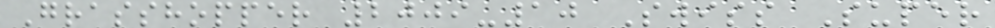Grasshopper 2009-10 Swiss Super
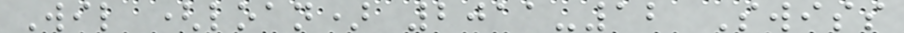Wil (loan) 2011-12 Swiss
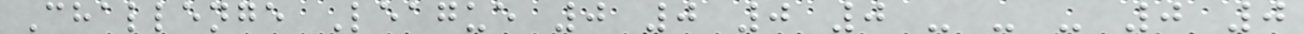Challenge League 0 0 0 0 - - - 0 0
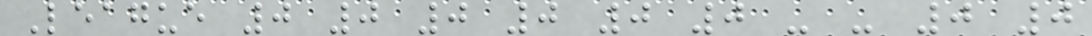League 0 0 0 0 0 0 - - 0 0
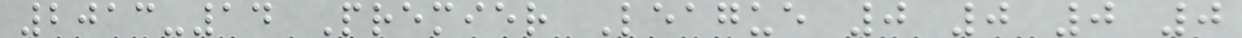2013-14 Premier League 0 0 0 0
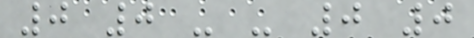0 0 - - 0 0
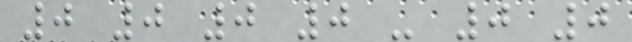0 0 0 0 - 0 0
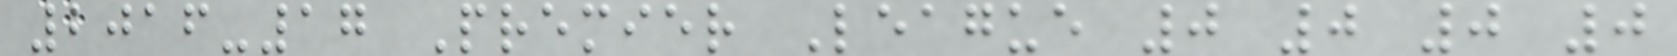2016-17 Premier League 0 0 0 0
